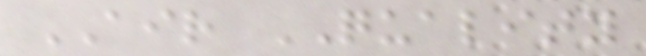AIR QUALITY
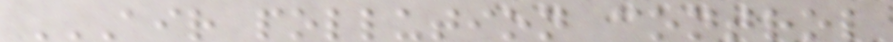AIR POLLUTION CONTROL
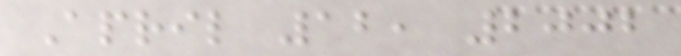April 12, 2002
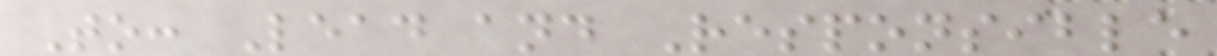To: Lead and Responsible
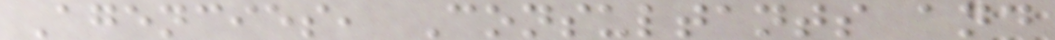Agencies, Consultants and
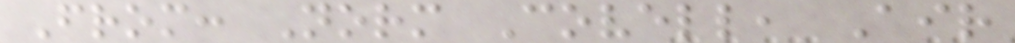From: Norm Covell, Air
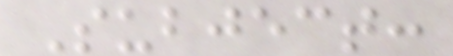Subject:
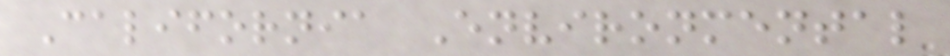California Environmental
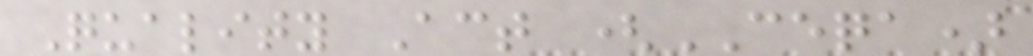Quality Act (CEQA)
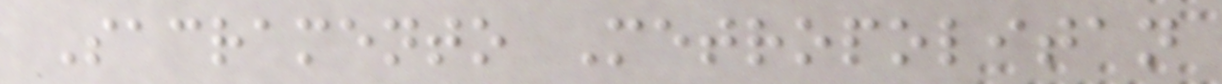Sacramento Metropolitan
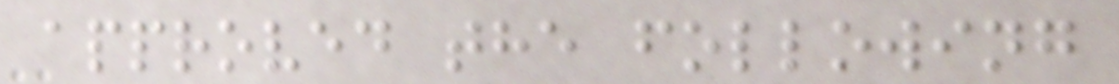approved the following
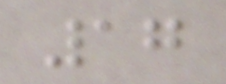17
